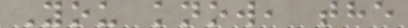You know, the
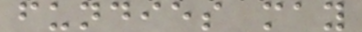fundies may
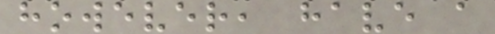however, have a
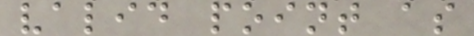valid point as
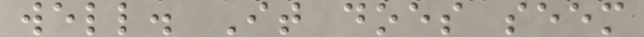well. It does seem
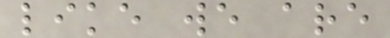like we are
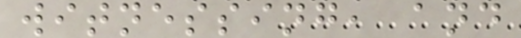witnessing, and
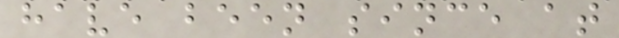have been since at
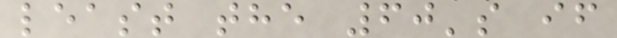least the 60's if
